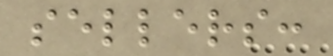sellers:
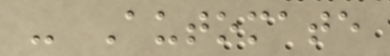- Automate
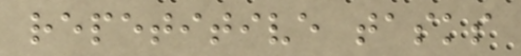repetitive tasks
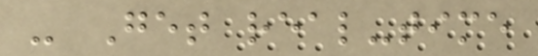- Get real-time
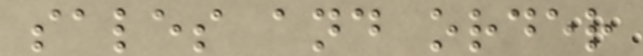sales and order
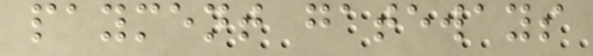payment gateways
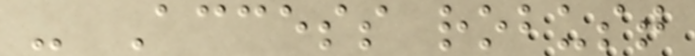- Access robust
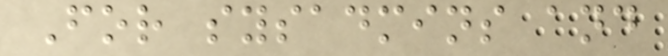For sysadmins and
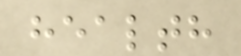health
